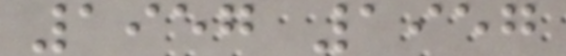1957 1957
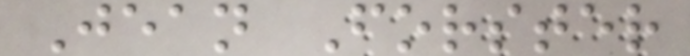Jean Forster
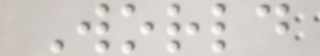World
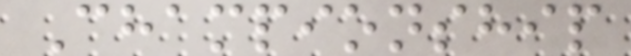Championship
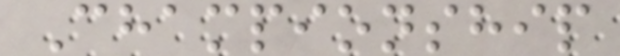Championship
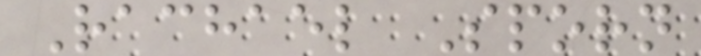Rachael Sporn
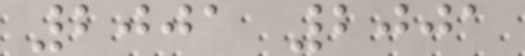2001 2001
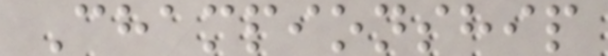Championship
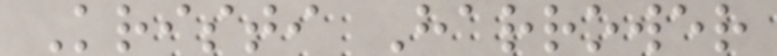Kristi Harrower
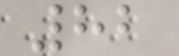82
